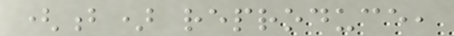(b) reproduce,
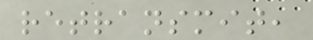retransmit,
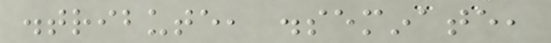distribute, disseminate,
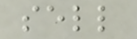sell
